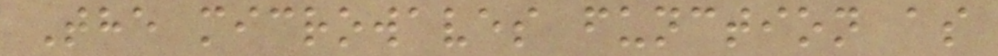The microwaves function as
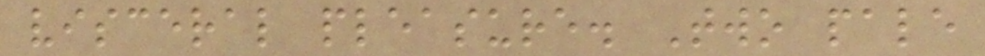visceral pleasure. Two pale
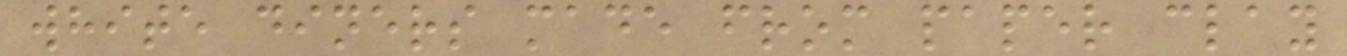white diners made from paper clay
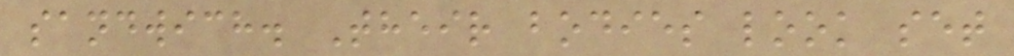sandwich. Their bodies look set
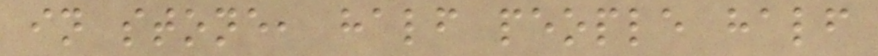in stone, half people half
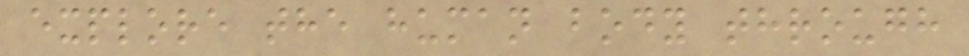explore the human body through
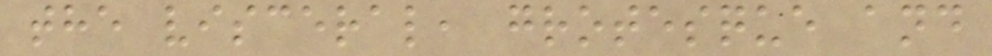the visceral, grotesque and
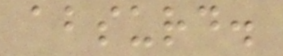absurd.
